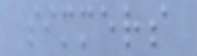simmers
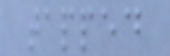tapped
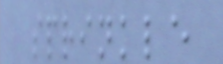sprinkle
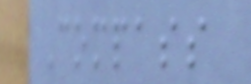Compass
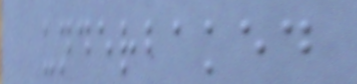underbaked
